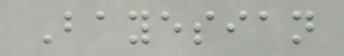Bayesian
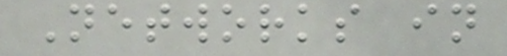Networks in
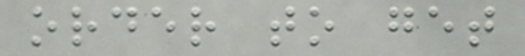order to get
